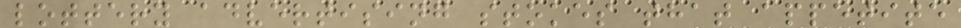lottery advertising stokes that appetite
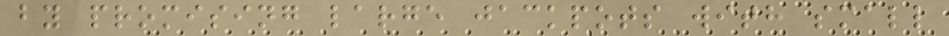by promising large jackpots with small
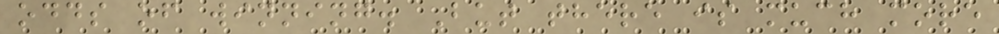odds of winning. But there is much more
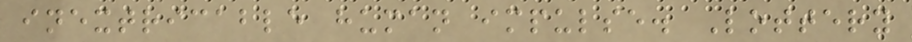inextricable human impulse. Lottery
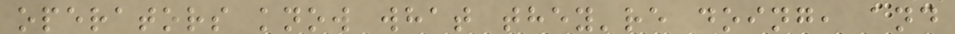operators know what they're doing, and
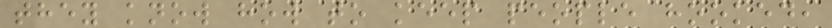they know how to keep people hooked,
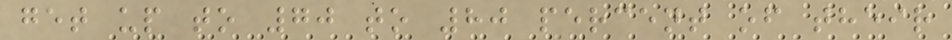get up to 70 to 80 percent of their
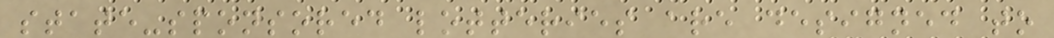state-sponsored lotteries are designed to
